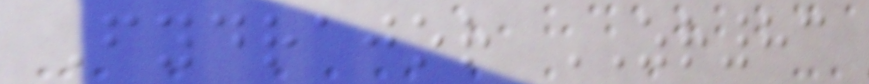Fydrajor ZR83
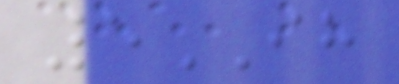5IH
